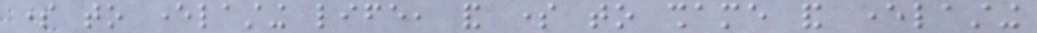some to everlasting life, and some to shame and everlasting
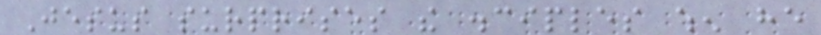Jesus surprises the disciples when he
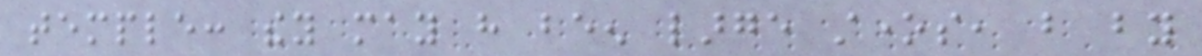temple: they may have been large stones, but by
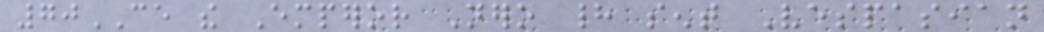70CE the Emperor Nero had sent Vespasian
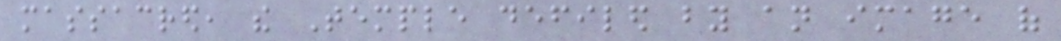massacred, the Temple defiled by an image of
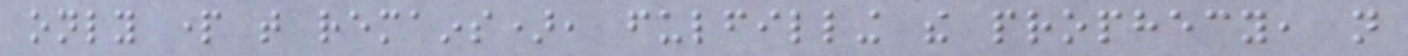only part that remains), fulfilling the prophecy, not
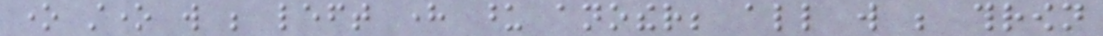one stone will be left here upon another; all will be thrown
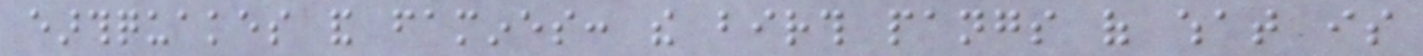earthquakes and famines: the birth pangs of what is
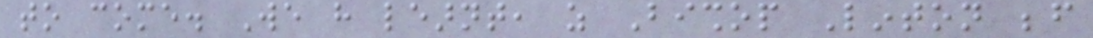to come. We have learnt, as Bishop Linton before
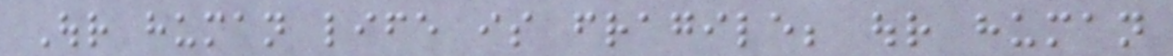Our human life is fragile; our human
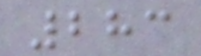283
